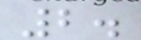2.
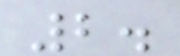2.
